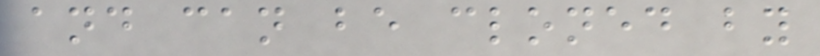and can be cloned by
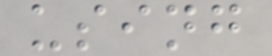using
